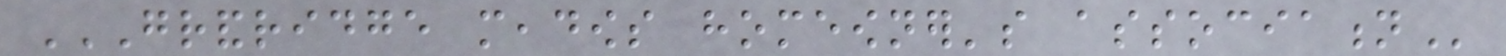GRANDRIDGE MEADOWS HOMEOWNER'S ASSOCIATION
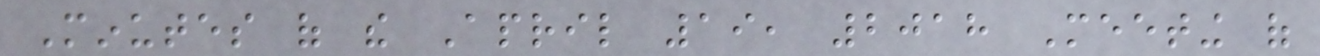Minutes of the April 19, 2018 Meeting of
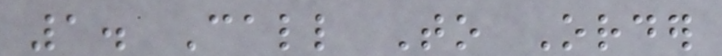1. Call To Order
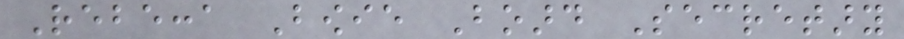Rebecca Bowie Board Secretary
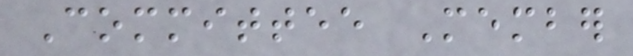Committee Member
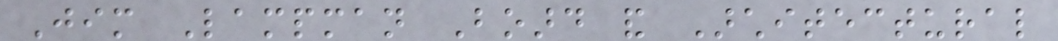Jim Lampman Board and Architectural
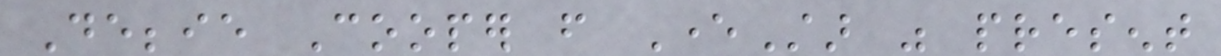Debbie Cooper from EverStar was present
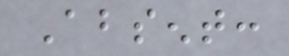Absent:
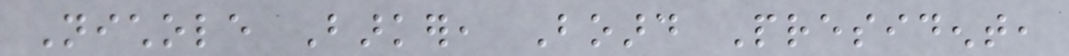Nichole Barker, Board President,
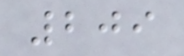209
